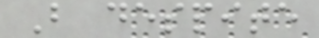But despite
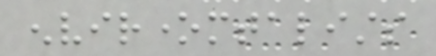environemtalists
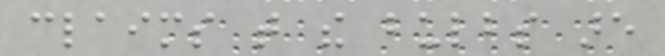claims that the bulbs are
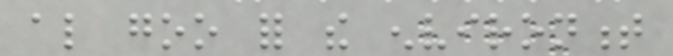also goo for the environment
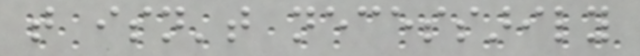that isn't necessarily
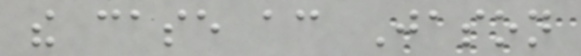the case according Jason
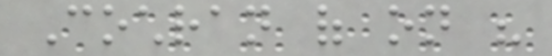Cochran of on his
